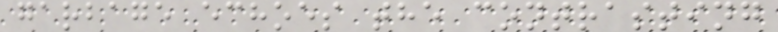garbage echoes the contrasting
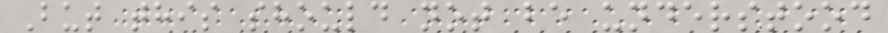But this should not be understood
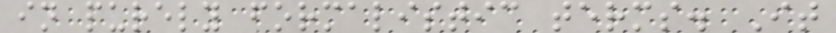in purely formalistic terms. It
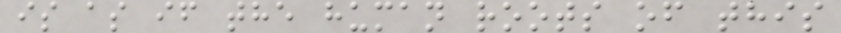is as if the human roots of this
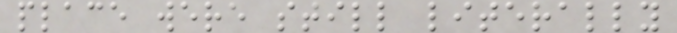place were still literally
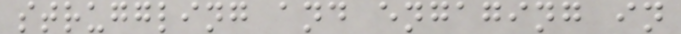struggling and engaging in
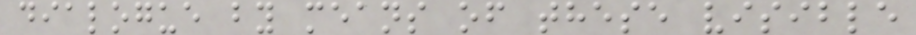dialogue by means of these visible
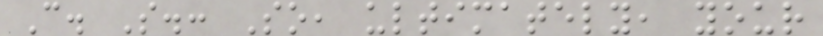C. S.: So, ultimately, your
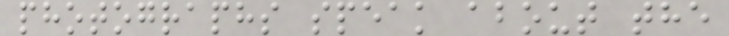photographs speak about the
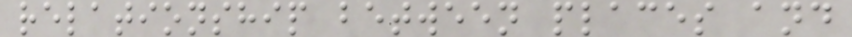relationship between places and
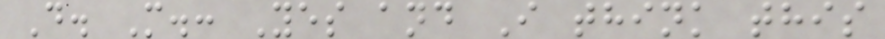D. M.: Yes and I think this
